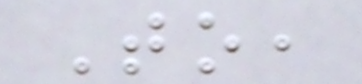To,
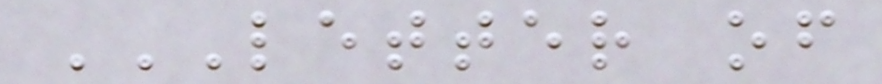LETTER OF
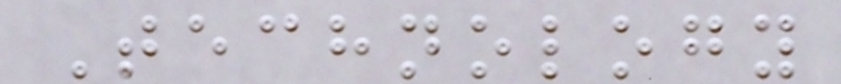Technology
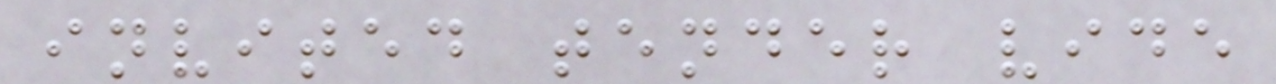invited tender vide
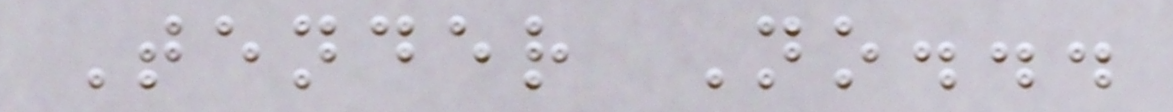Tender No...
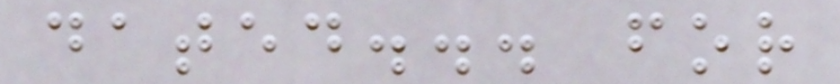dated... for
